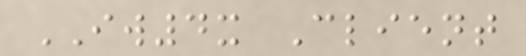IW4x Client
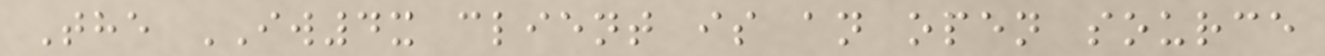The IW4x client is an open source
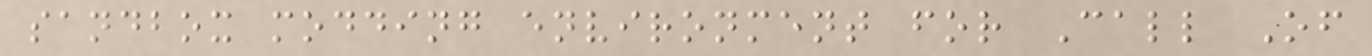sandbox modding environment for Call Of
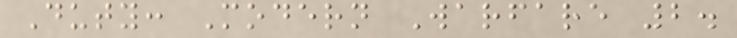Duty: Modern Warfare 2.
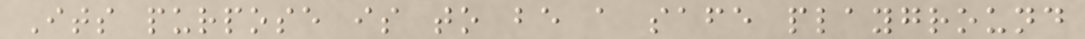Its purpose is to be a safe playground
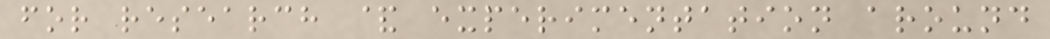for research & experimentation around
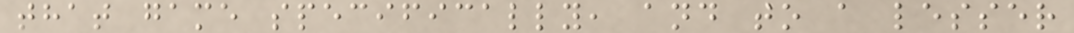that game specifically, and to a lesser
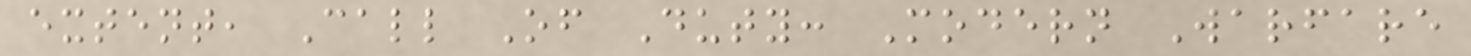extent, Call Of Duty: Modern Warfare
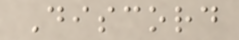Discord
